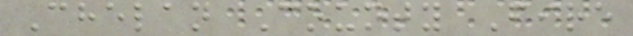Chelan County Fire
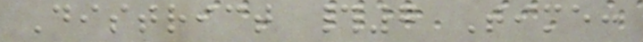District #7 Time:
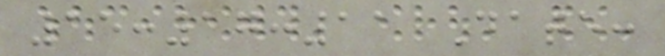15:17:11 Date:
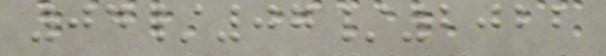04/07/2022
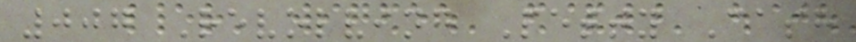007 Revolving Petty Cash
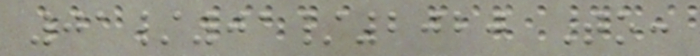01/01/2020 To:
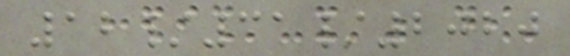12/31/2020
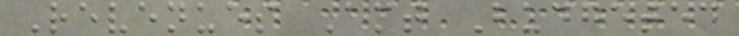Revenues Amt Budgeted
